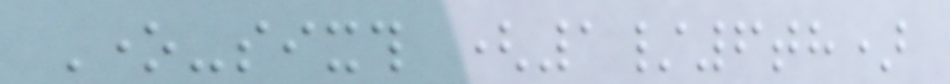One-sixth (1/6th)
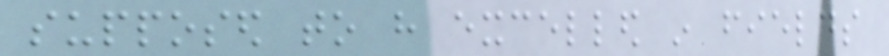supposed to have excelled in fields
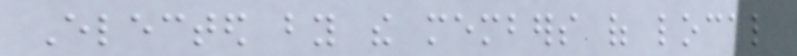Elected by the members of local
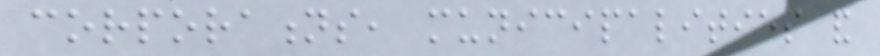corporations, municipalities and
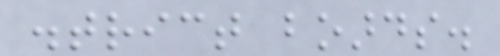district boards.
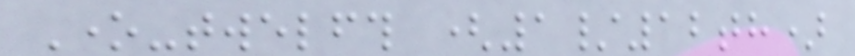One-twelfth (1/12th)
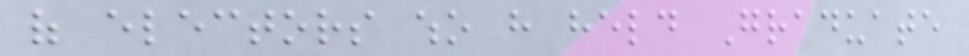of electors who have held Graduate
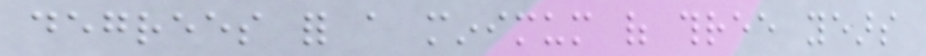degrees for a minimum of three years
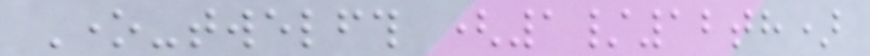One-twelfth (1/12th)
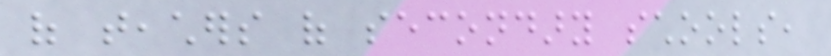of teachers of secondary schools,
